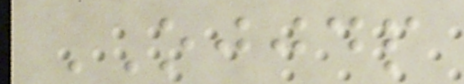OJJDP
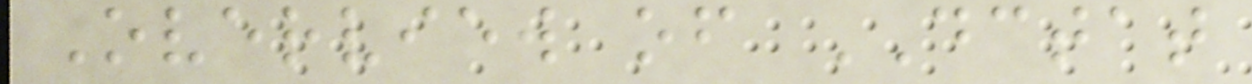Overview of DCTAT
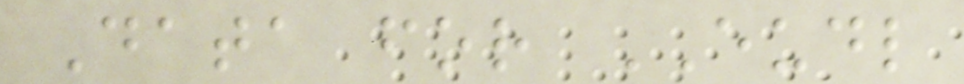Data for EUDL
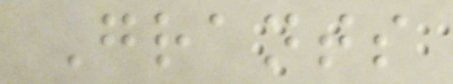Grants
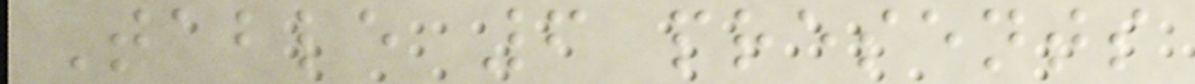Table 6 presents
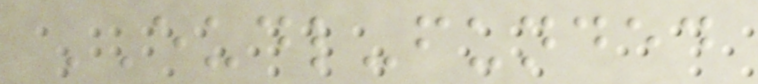EUDL-funded
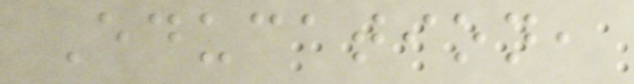Education,
